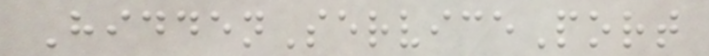HiddenServicePort
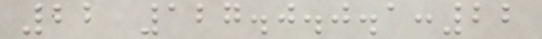22 127.0.0.1:22
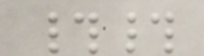##
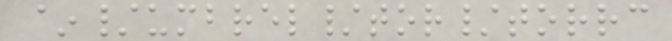~/umbrel/tor/torrc
